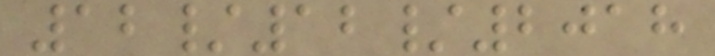12/12/2018
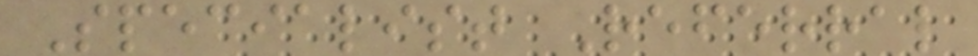Specialist Referral
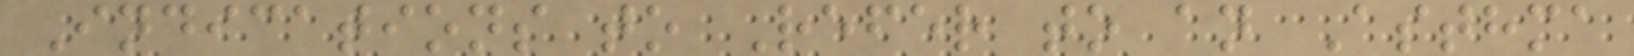Indications to Refer to an Asthma
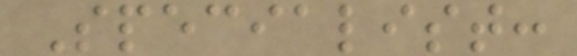Specialist:
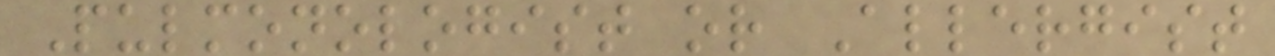Pulmonologist or Allergist
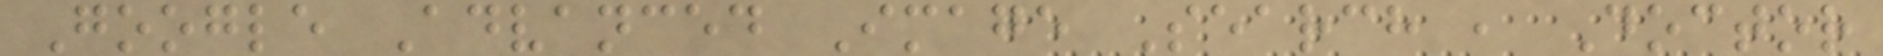Google Advanced Image Search , Doctor
